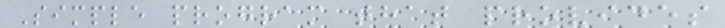Simple program that provides
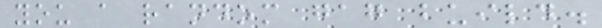you a random gag build.
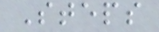Steps
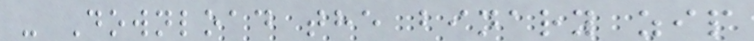- Download the binary zip
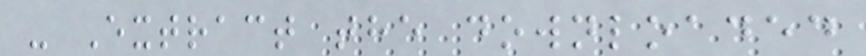- Extract the downloaded
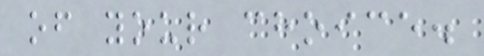of your choice.
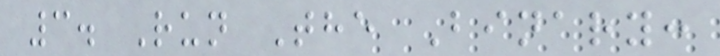3. Run The Binary:
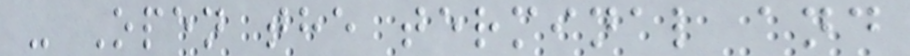- Open the terminal and
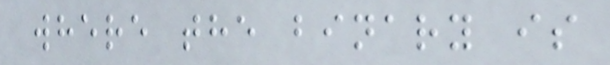where the binary is
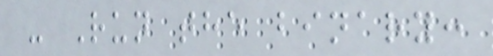- Run the binary:
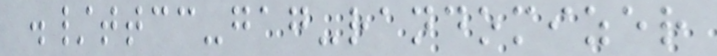./ttcc-gag-randomizer
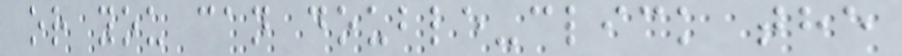or you can double-click the
